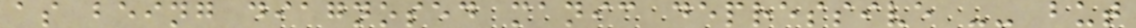as being diagnosed manic depressive -- but
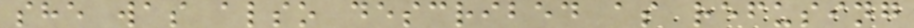she was also described as refusing
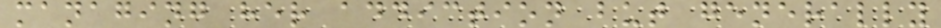managing her addiction but generally
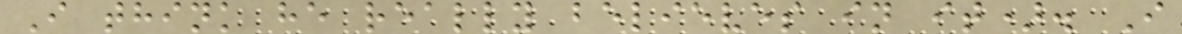I think he really believes in it). I
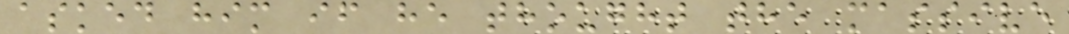asked him if he thought the massive
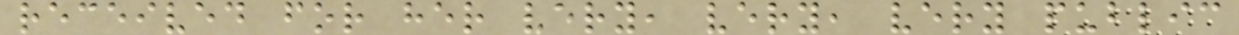received for her very, very, very public
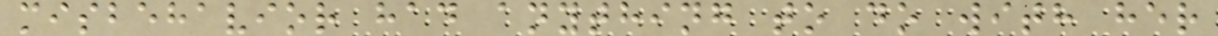misbehavior had anything to do with her
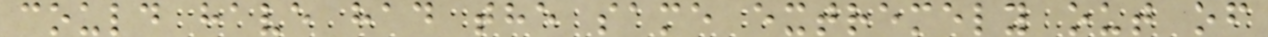could have had the same extremely out of
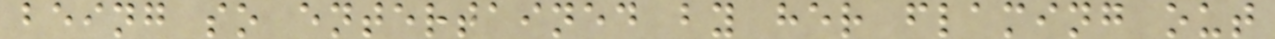being so entertained by her flaming out
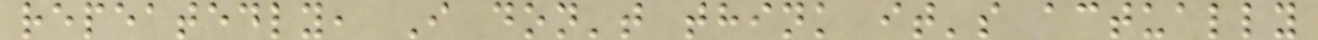repeatedly, I don't think it's actually
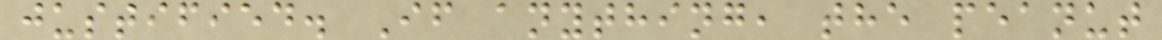justified. If anything, the peanut
